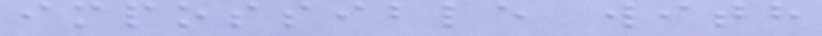impossible with
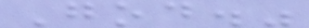God."
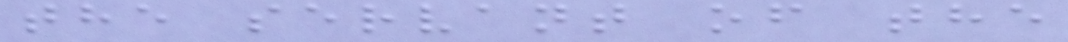the servant of the
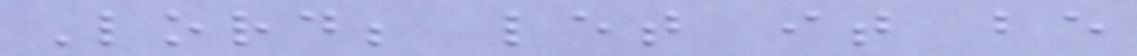Lord; let it be
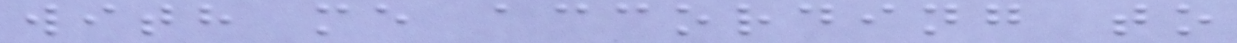with me according to
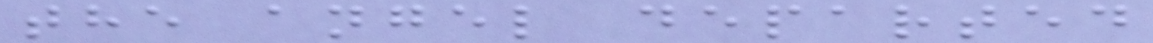the angel departed
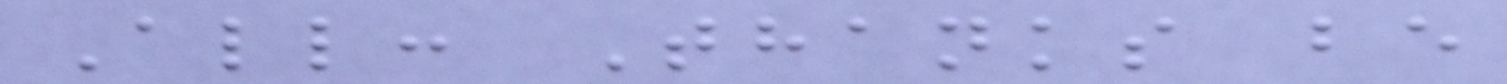All: Thanks be
